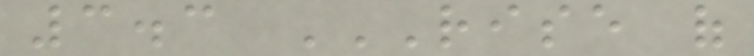3.3 RISE OF
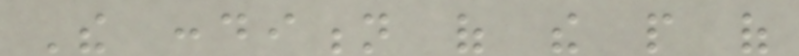The condition of the people of
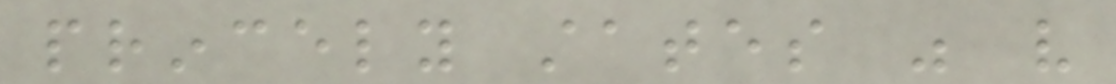princely states was very
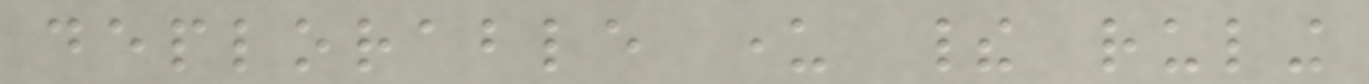deplorable under their ruling
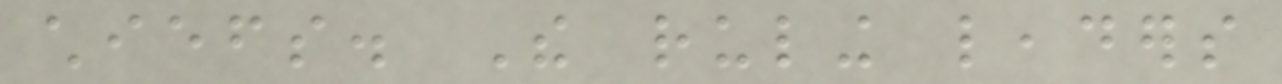chiefs. The ruling leaders
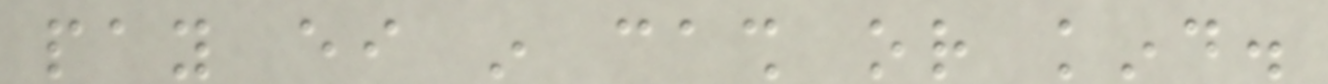pay either in cash or kind.
